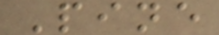Pine
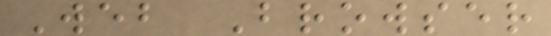Web Browser
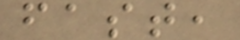fast,
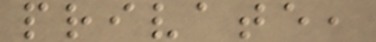private,
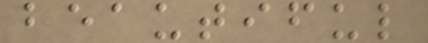beautiful
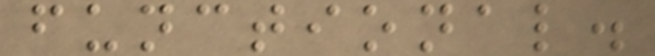functional.
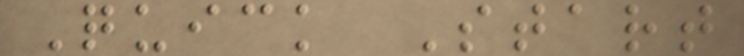Quick Start
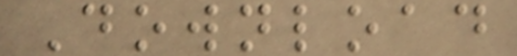Download
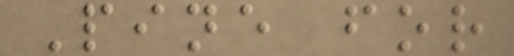Pine for
